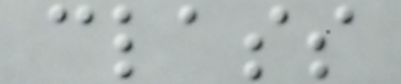class
